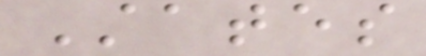States
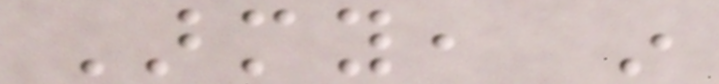Army, in
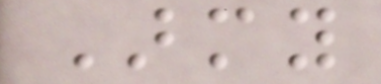Army
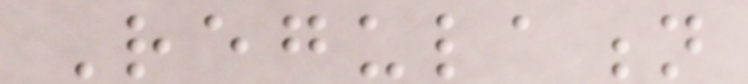Regulation
